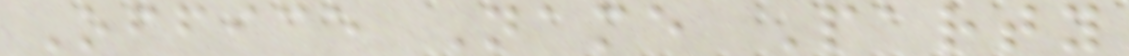Office Name Party
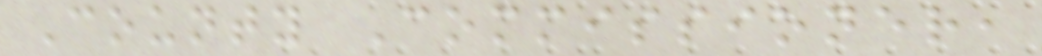County Commissioner,
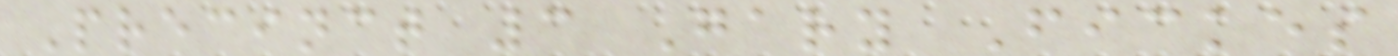Precinct 3 Gary Fickes
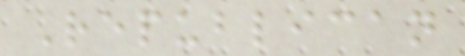Republican
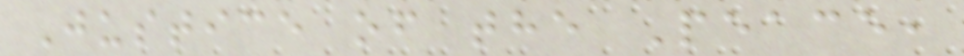Justice of the Peace,
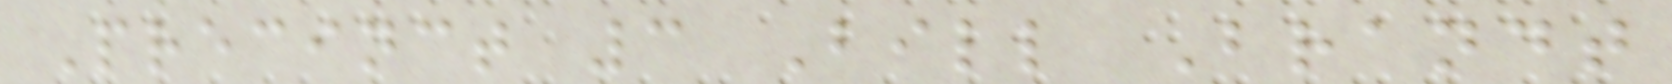Precinct 3 Bill Brandt
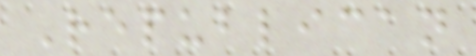Republican
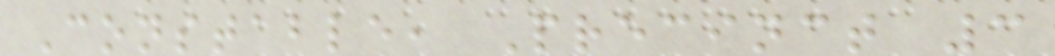Constable, Precinct 3
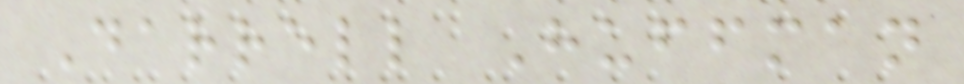Darrell Huffman
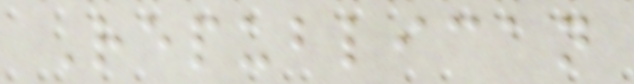Republican
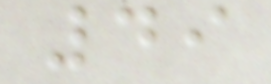49
